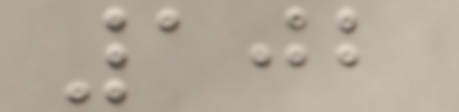102
